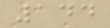144
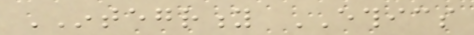INTEGRITY ETHICS
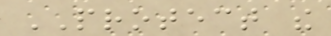PROTECT the
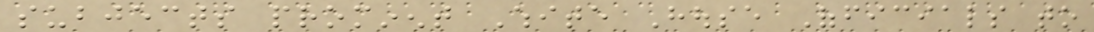subjects prominent White House Officials to
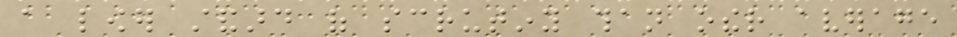a lower standard of scrutiny than other average
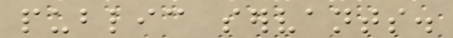public servants.
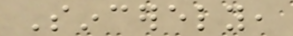Sincerely,
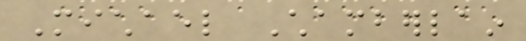Michael Chamberlain
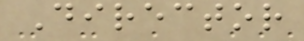Director
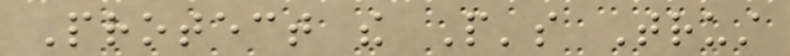Protect the People's Trust
